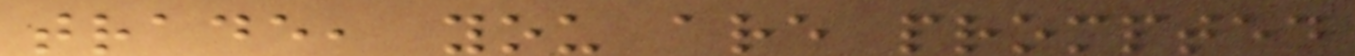trade, you are prompted
